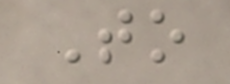To
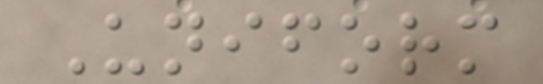Uniform
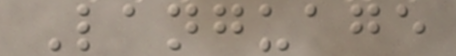Language
